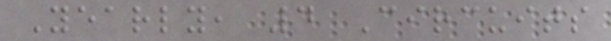Yearly, 4 Circuits
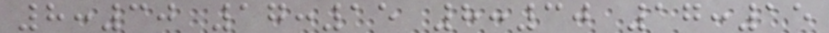8:30 17:15 8:30 17:15
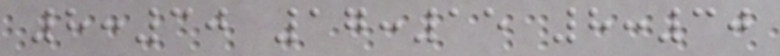8:30 17:15 8:30
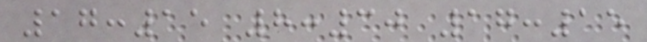17:15 8:30 17:15
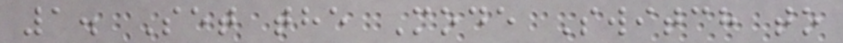1. Set the Mode Switch to
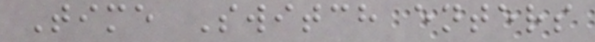Time Switch enters
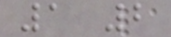1 2
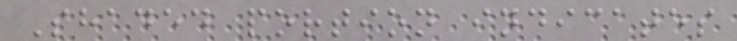Shaded portion indicates
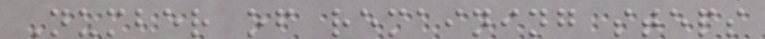Number of remaining steps
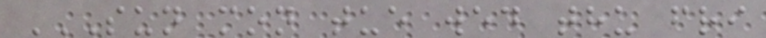SUN MON TUE WED THU FRI
